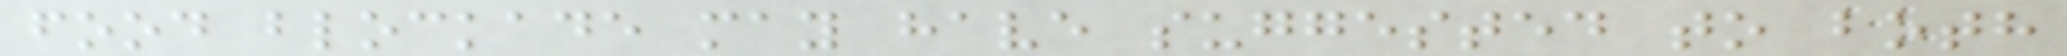food blockade may have suggested to both
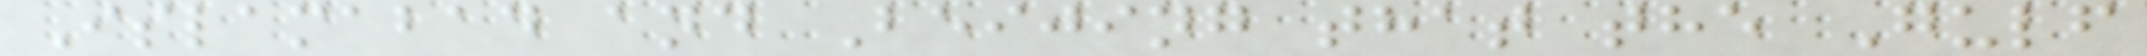Islamabad and Beijing that the Gulf
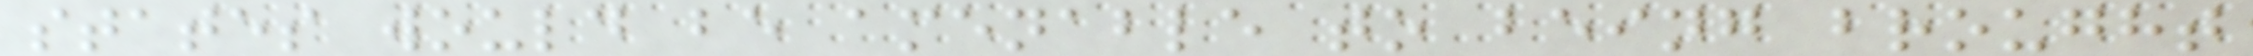states would be amenable to being brought
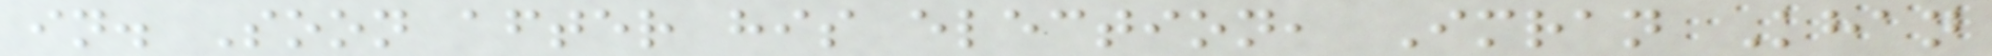in. Soon after his election, Imran Khan
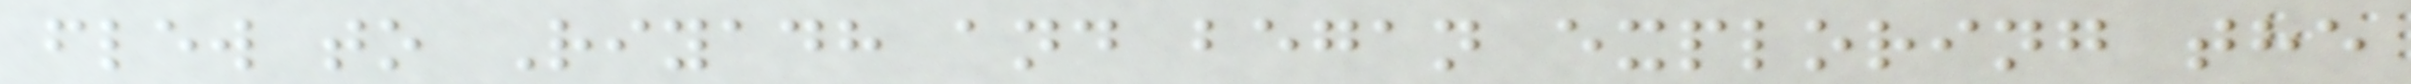flew to Riyadh and began exploring the
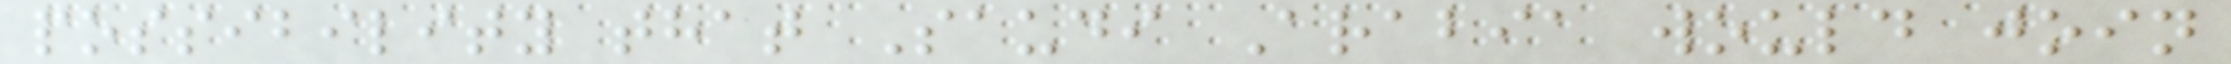possibility that Saudi Arabia would join
